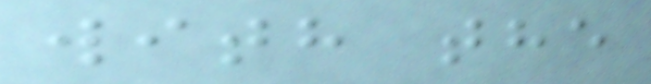with the
